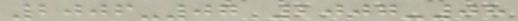2006-07 2007-08
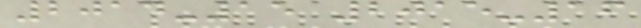2014-15 2015-16
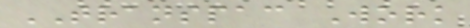TRANSPAC Work
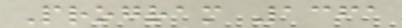Program 1361
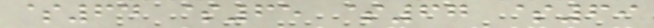$64 $65 $67 $69
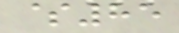$85
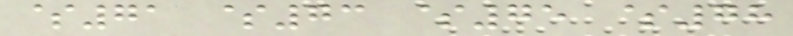$71 $73 $75 $78
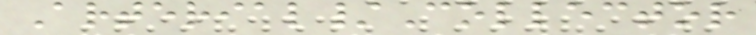Arterial/Collector
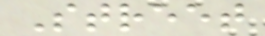Street
